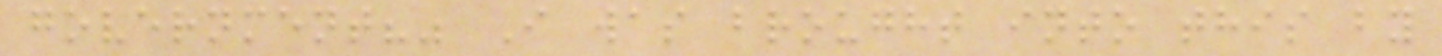government?" I was brought into this by
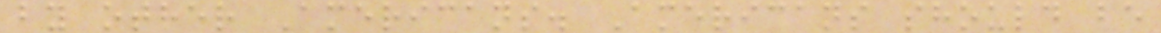by other Americans. Americans should be
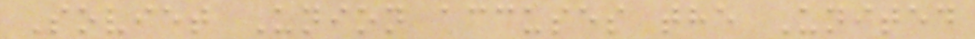Soviet Union accuses the United
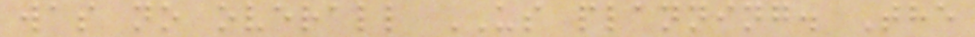was no overall US planning. The
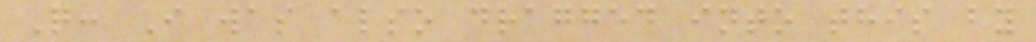Q: I was also dragged into this by
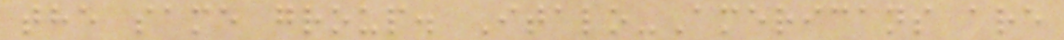the same group. Italo-Americans are
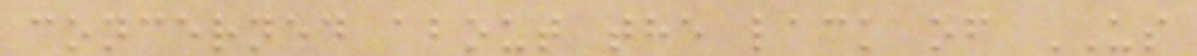concerned about the lack of US
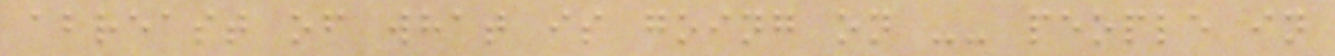abreast of what is going on -- people in
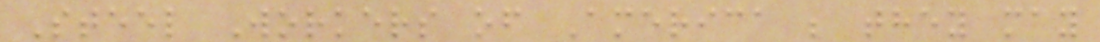Steel Workers of America ; they may
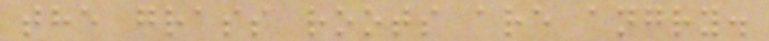the grass roots are angry.
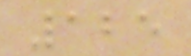125
